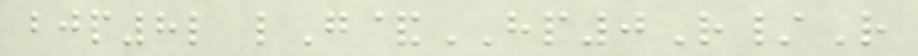bjp8l lG&HP0R/R
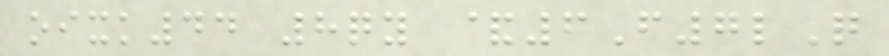oixk44 8qy &6F7lQ
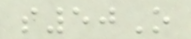s50O
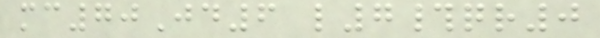mc70Jd6 l7#qr0
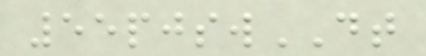55pjswDT
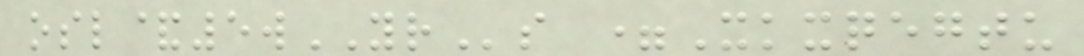osl&5wYRs =Xkxqegtu
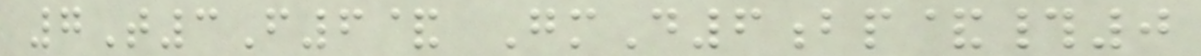7T3F6& GmD6bp&#0
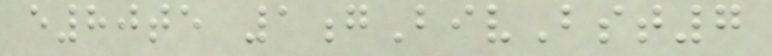e80te 1gBivBst7
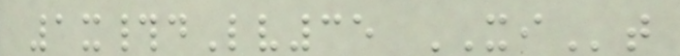1x#dLv35 XIt
